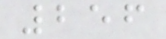256
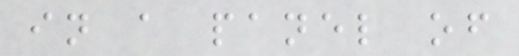in a panel of
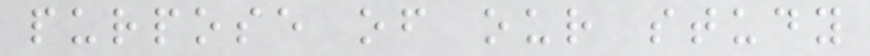purpose of our study
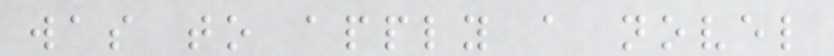was to apply a novel
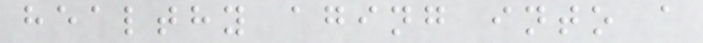healthy aging into a
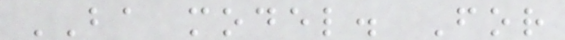BA model. For
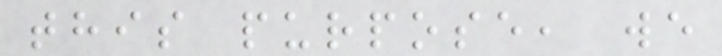this purpose, we
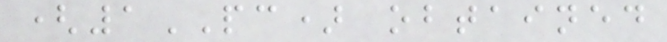(1PC) obtained
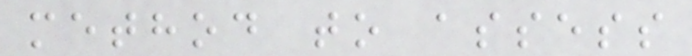method to assess
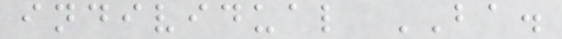individual BA.
